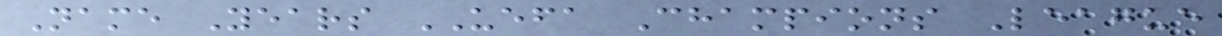Name Years UEFA Champions League
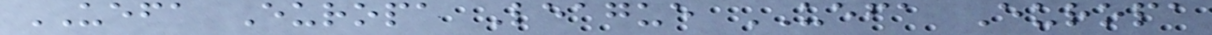UEFA Europa League UEFA Europa
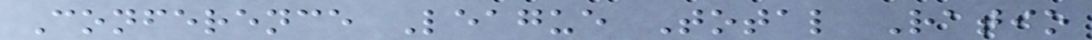Conference League Total Ratio
